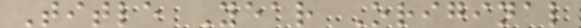Title Year Original
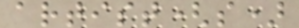artist(s)
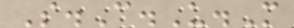S.C.U.M
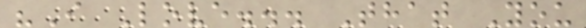"I Love... That You
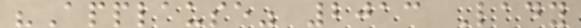"Applause" 2013 Lady
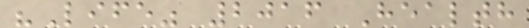"Life" 2016 Health
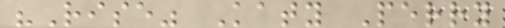"Rise" Katy Perry
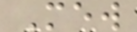Mew
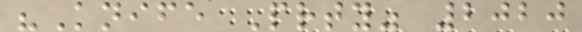"Knife Prty" 2020
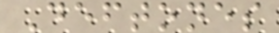Deftones
